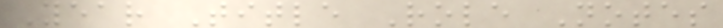Year Title Role Notes
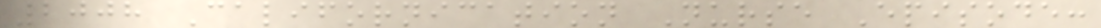2008 Californication Nurse Episode:
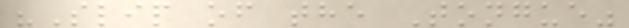"Slip of the Tongue"
